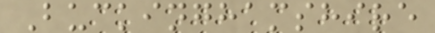Buckinghamshire
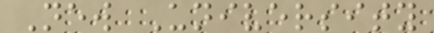New University
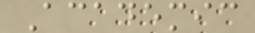Academic
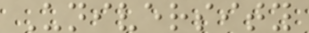University
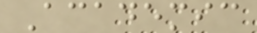Academic
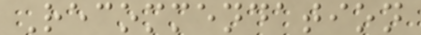Recommendation
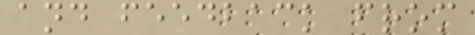and feedback from
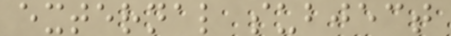external subject
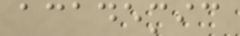academic
